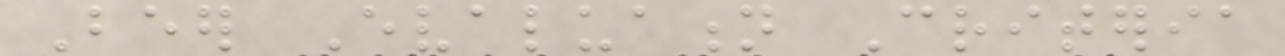Beer Evaluation Criteria
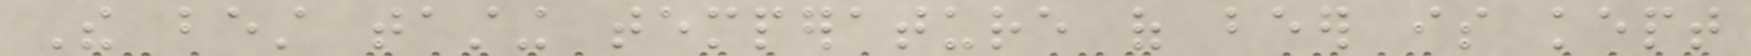The best tasting temperature of beer is kept
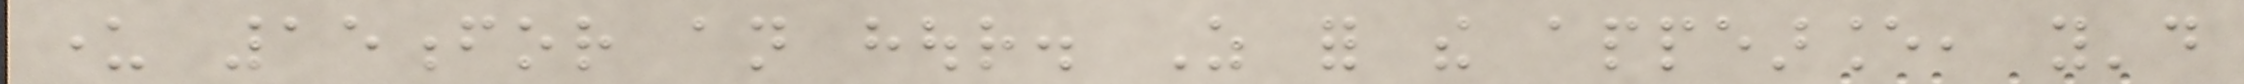under 15for an hour. As for the appearance, you'd
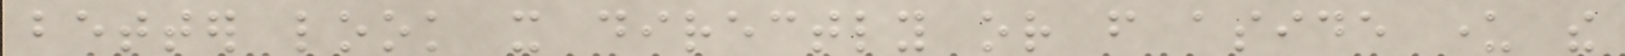better look it directly or from aside under the
